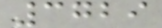3729
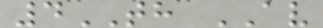4TH AV
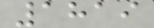1819
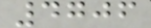4706
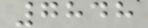7848
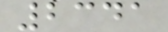2341
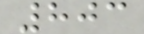803
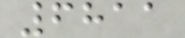6811
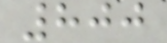800
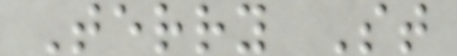Terry St
